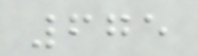675
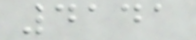4141
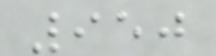950
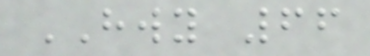HWY 66
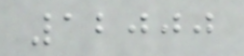12000
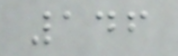146
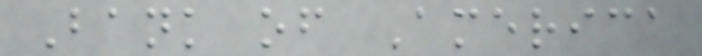Bank of America
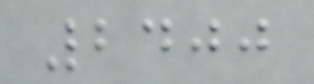2400
